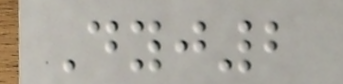Dyj2
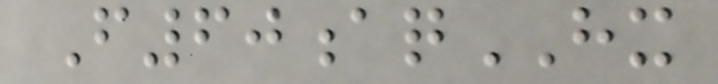F60aqHX
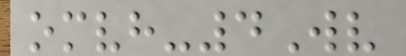omvh-4Wv
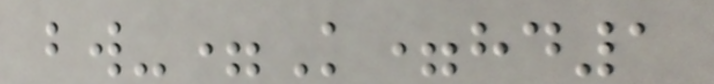bw-=K=hd1
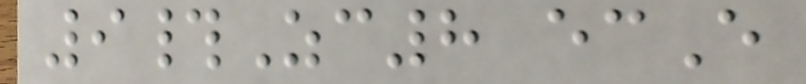9#Zc8 ecE
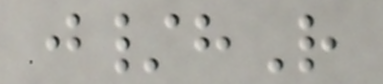j/hR
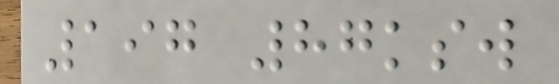197 87ksw
